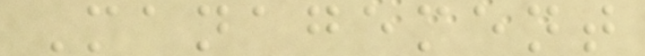Management
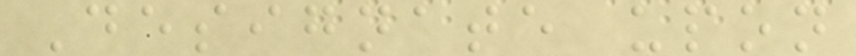Designate upon
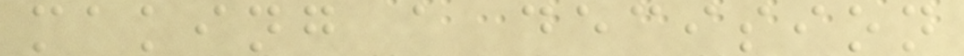making a decision
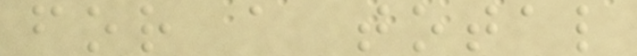for a total
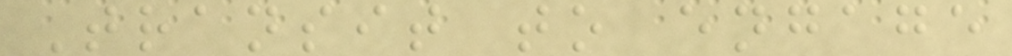Transit to engage
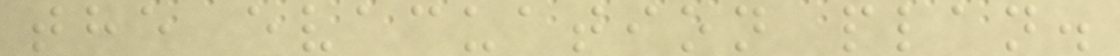the evacuation plan.
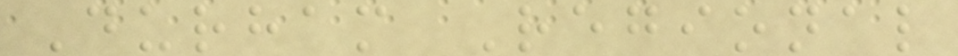Durham Regional
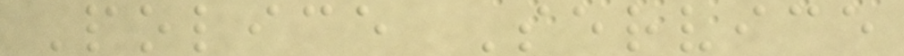Police Service
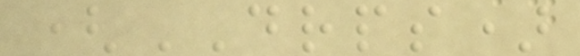(DRPS)
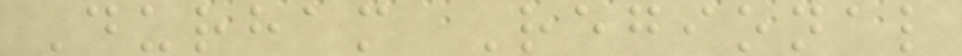Durham Regional
